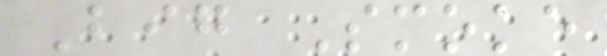Big Smoke
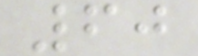60
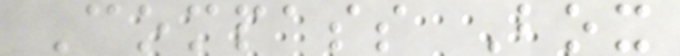Compass Box
